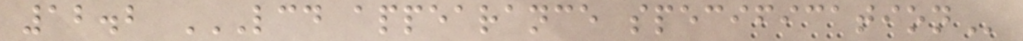12.2 LCD APPEARANCE SPECIFICATION
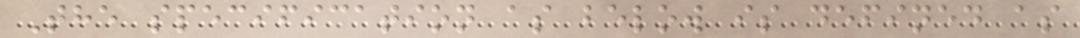The specification as below is defined as
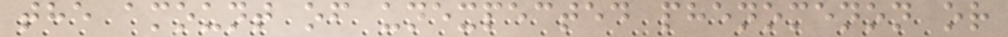the amount of unexpected phenomenon or
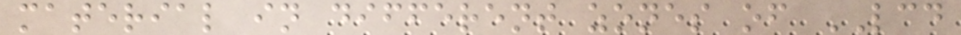material in different zones of LCD
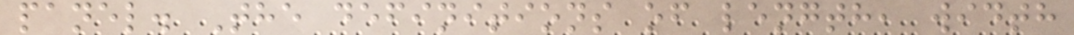panel. The definitions of length, width
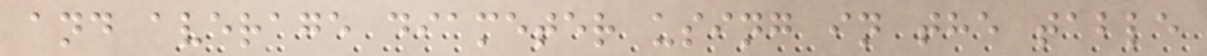and average diameter using in the table
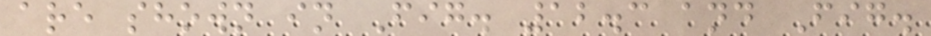are shown in Fig. 12.3 and Fig.
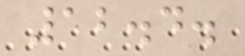12.4.
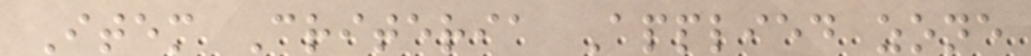Item Criteria Applied zone
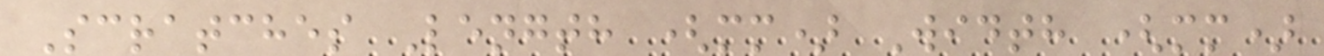Scratches Length (mm) Width (mm)
